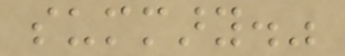summary."
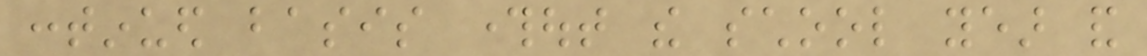continued basis throughout the school year and
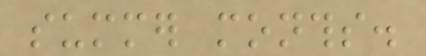summer months.
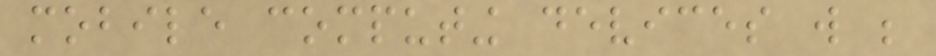mobile computing devices will be
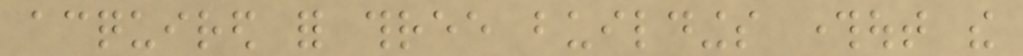acquired for three buildings throughout the
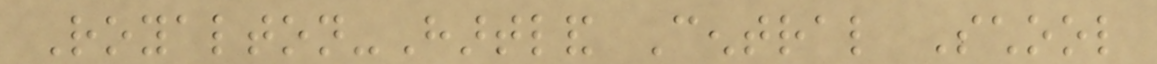Royalton-Hartland Central School
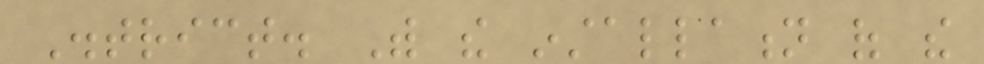District. With the installation of the
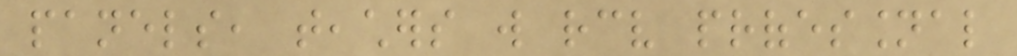panels, teachers will receive professional
